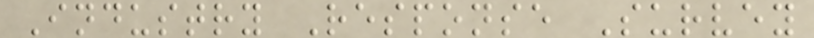Industry Response Survey
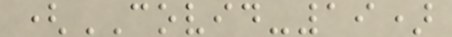(COVID-19)
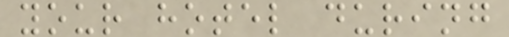your hotel during
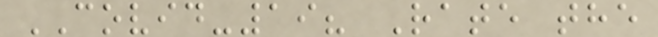COVID-19? Rate the
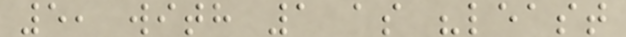5, with 1 as "least
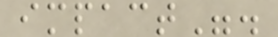impact".
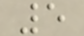5
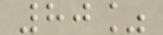80%
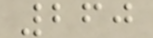260
